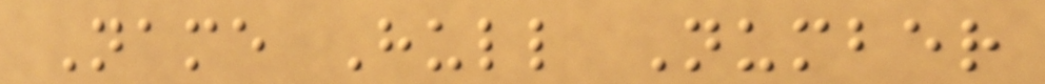Name Hull Number
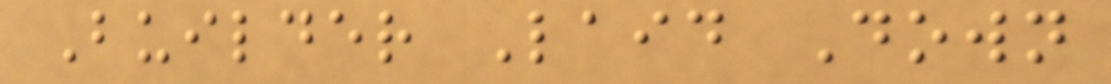Builder Laid Down
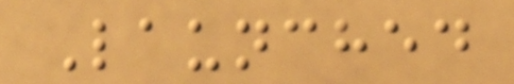Launched
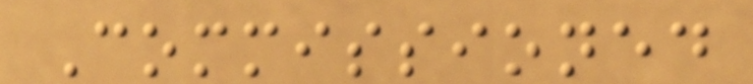Commissioned
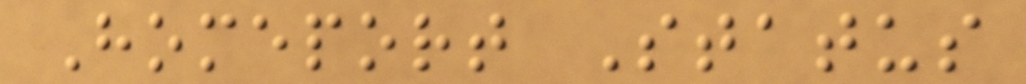Homeport Status
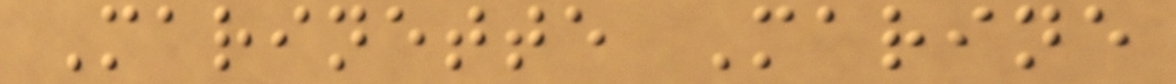Marinette Marine
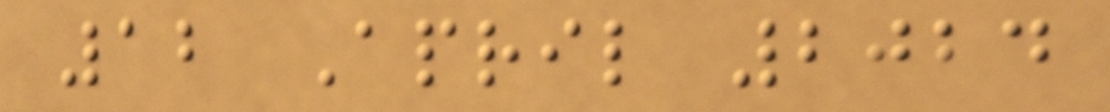12 April 2024
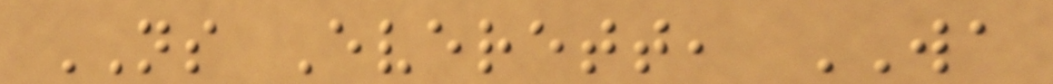NS Everett, WA
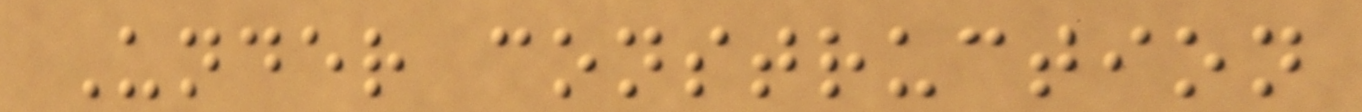Under construction
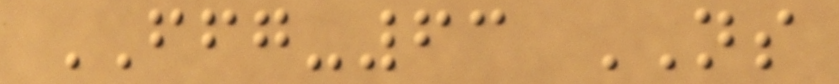FFG-63 NS
